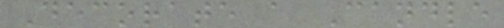Decorate a Candle
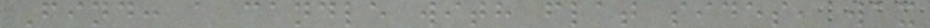Find: a candle with flat sides, wax
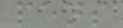pens
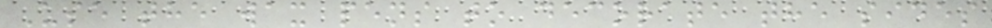Use the wax pens to decorate the sides
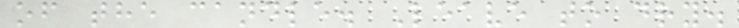of the candle. Leave to dry.
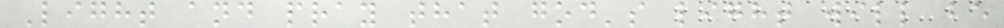Light and pray that god's light will be
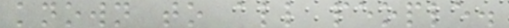known to all people.
